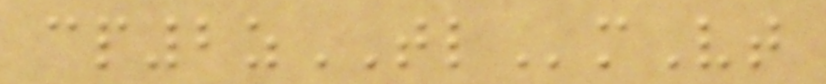cp2zTLmVt
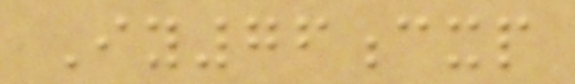Iy76cxp
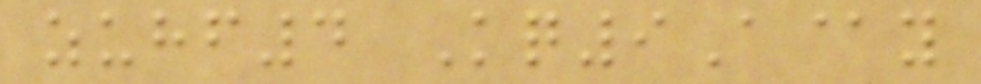zuhf4 Kq9A@y
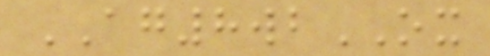AG8wbOX
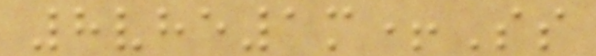8vhe1m+Ss
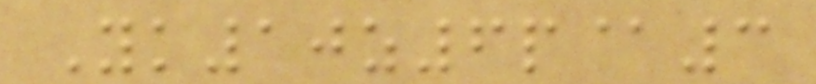Yk10z6p@3
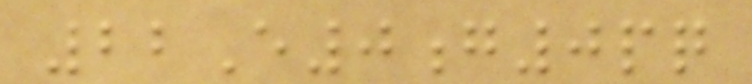22E0g0pq
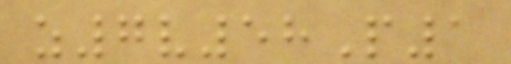z7v58P1
